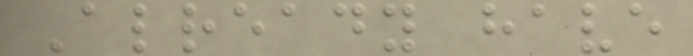Already have
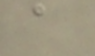a
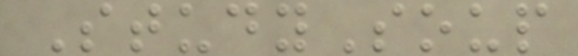StudySoup
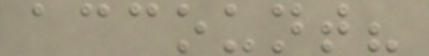account?
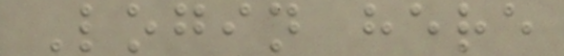Login here
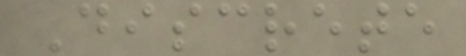Discrete
